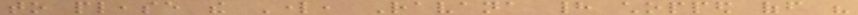to please the Lord, Ravana had chopped off his
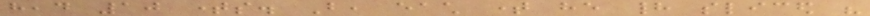head 10 times. But, each time he had sliced his
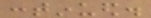continued.
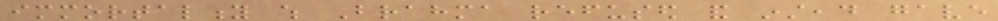immortality which Brahma refused and instead gave
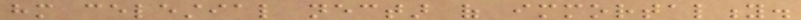him celestial nectar of immortality.
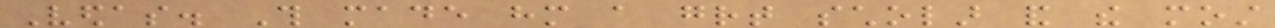Vedas. This made him a great scholar and the most
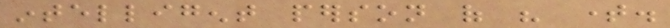intelligent person of his time.
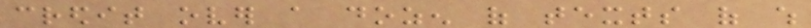credit over a dozen of texts of which
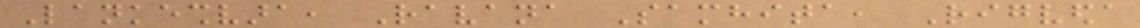Lankeshvara, Ravana Samhita, Rigveda
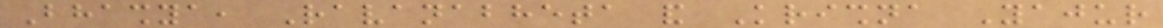Bhashya, Ravanabheta and Krishna Yajur
